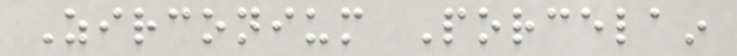Zirconium Porcelain
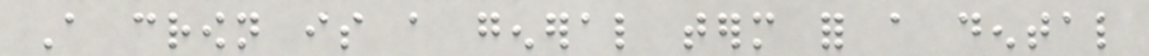A crown is a general term for a dental
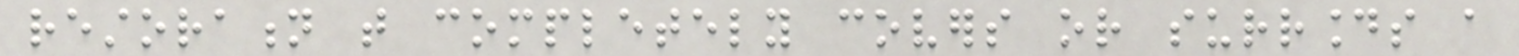restoration that completely covers or surrounds a
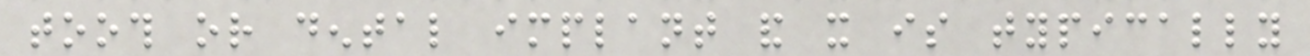tooth or dental implant and it is typically
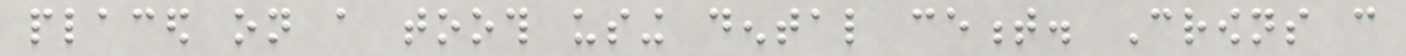placed on a tooth using dental cement. Crowns can
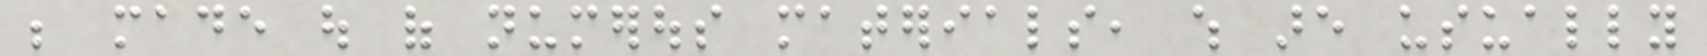be made out of numerous materials, which are usually
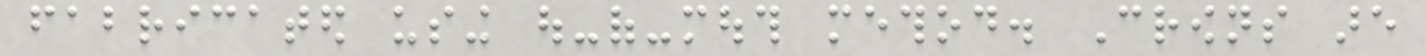fabricated using out-of-mouth method. Crowns are
